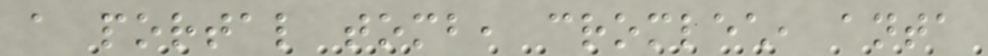a portal tomb, cromlech, anta
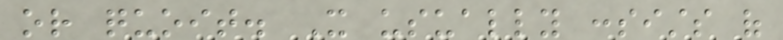or quoit. It usually consists of
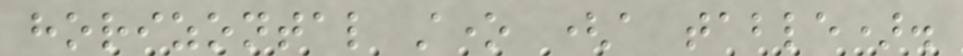horizontal stone (a table).
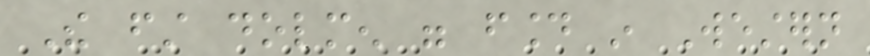The first dolmen were found in Western
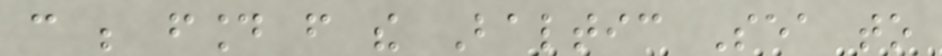can be found from the Baltic Sea to
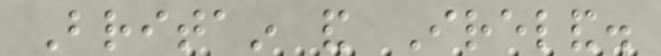Britain and Ireland.
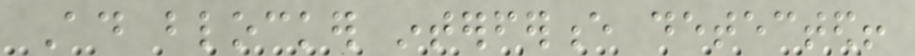Ad blocker interference detected!
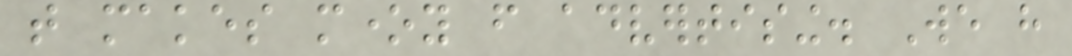that makes money from advertising. We have
